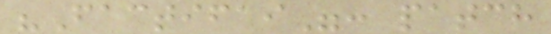"Factifai": patch
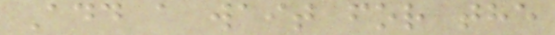Add a wait for the
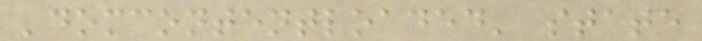'domcontentloaded' state
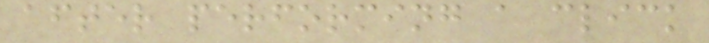after performing a click
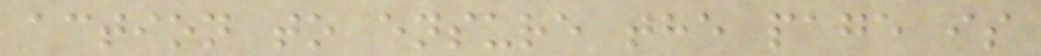action to ensure the page is
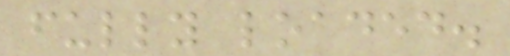fully loaded.
